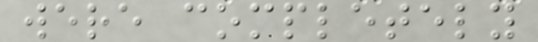were completely
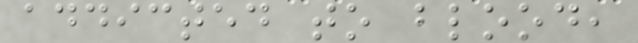addicted to blood,
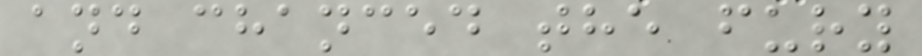and chanced the fury
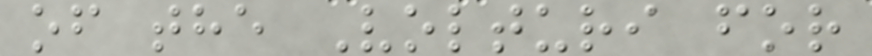of the Volturi for
